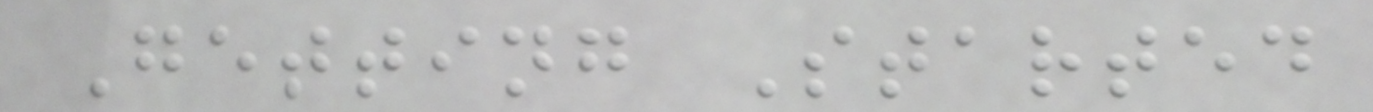Getting Started
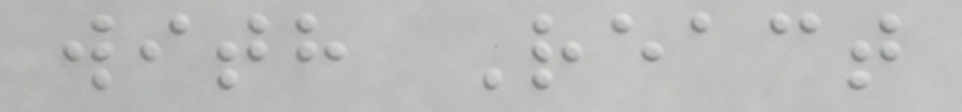with React
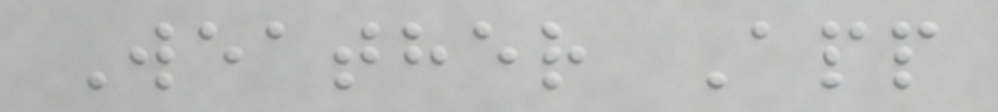Weather App
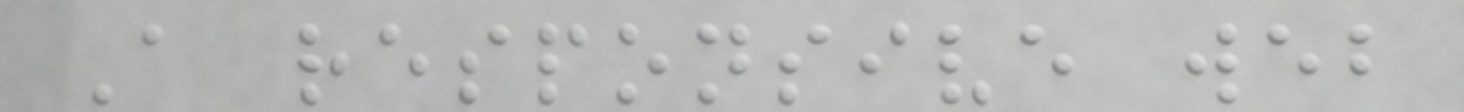A responsive web
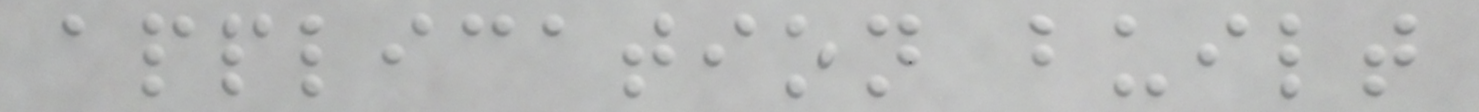application built
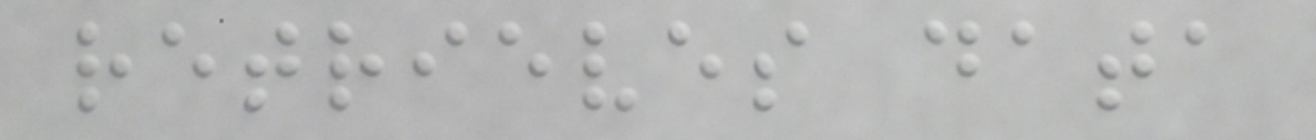retrieves data
